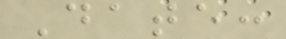Date:
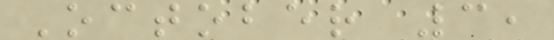October 3,
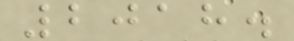2018.
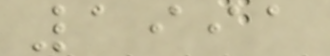1991
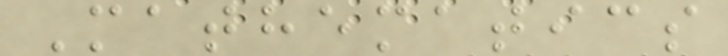Mathematics
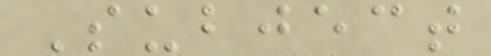Subject
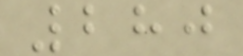280
